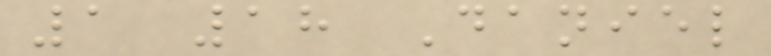1 18 Daniel
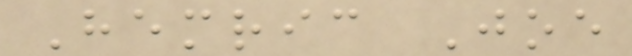Hemric Joe
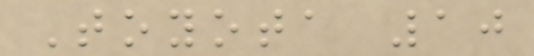Toyota 10
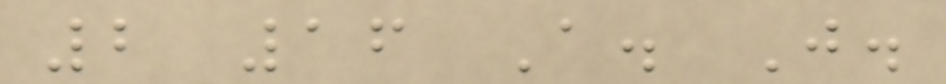2 16 A. J.
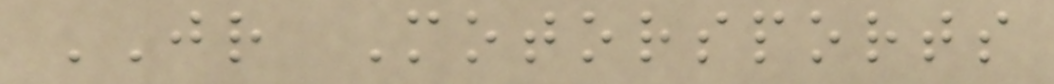JR Motorsports
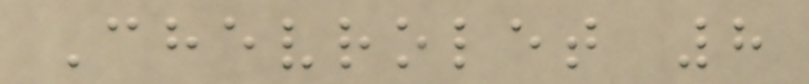Chevrolet 8
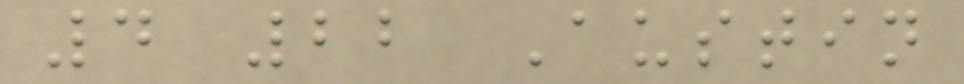4 22 Austin
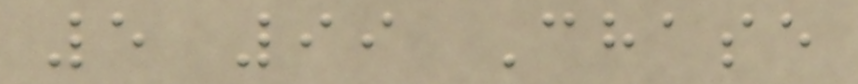5 99 Chase
